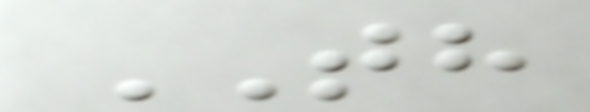TH
